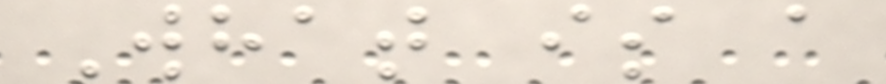What is a
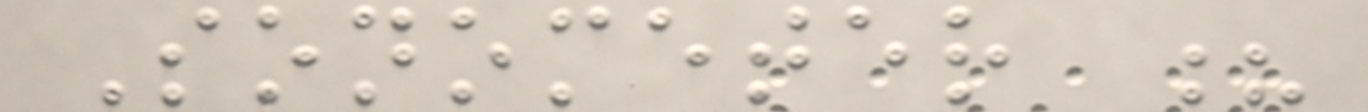Sonometer ?
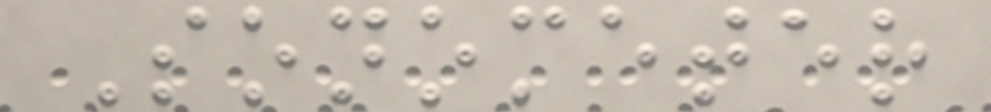Sonometer
